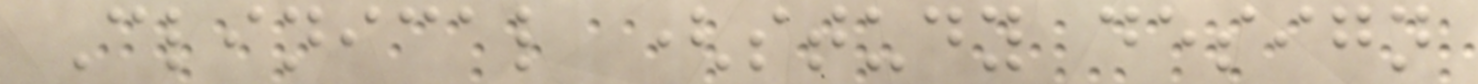Clinical (study design
